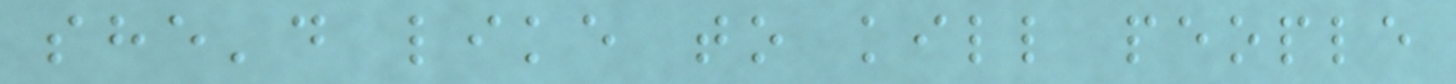she'd like to kill people
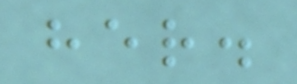her.
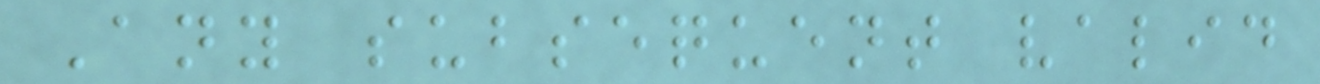Any subsequent valid
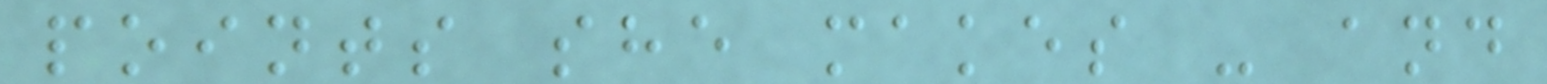points she makes - and
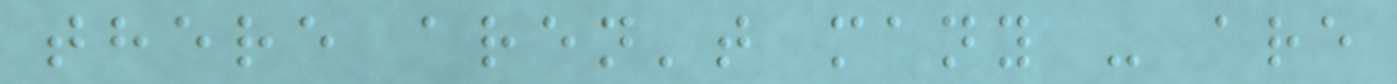there aren't many - are
